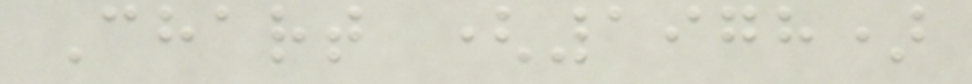Chart (1978)
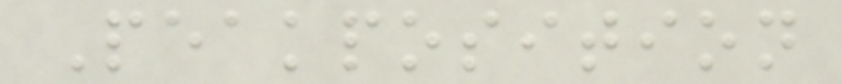Peakposition
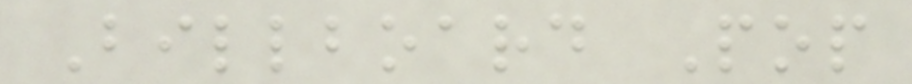Billboard Pop
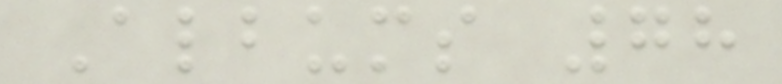Albums 78
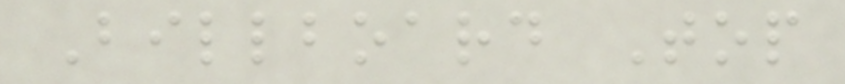Billboard Top
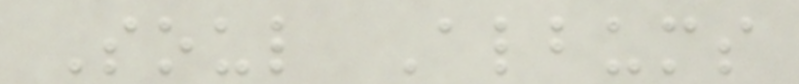Soul Albums
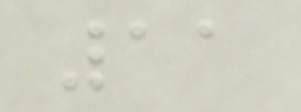11
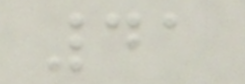41
